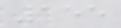155
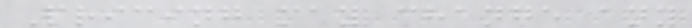Pricing may change any
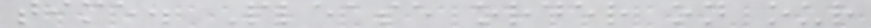time. Please order on our
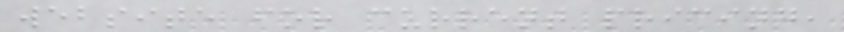website for current pricing,
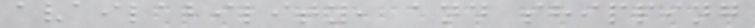availability, and shipping
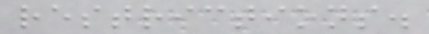restrictions.
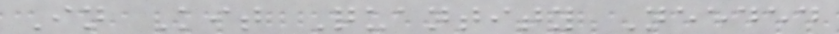In Kit Quantity Needed
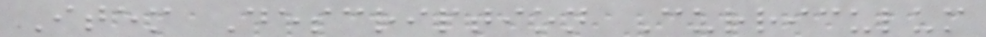Item Description Curriculum
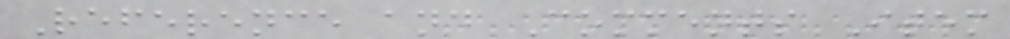Reference and Comments Item
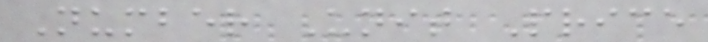Number Unit Price
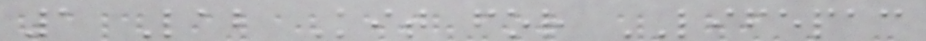1 Lab Kit for LIFEPAC
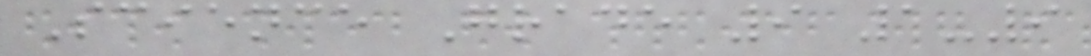Science Grade 9 1-9
